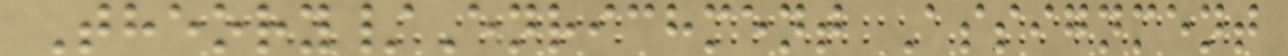Theory/Enrichment Assignment
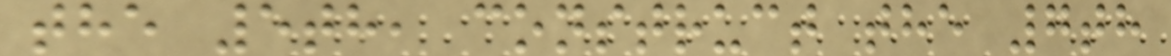the 5th, construct the 7th
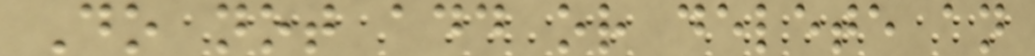Do not add or delete an
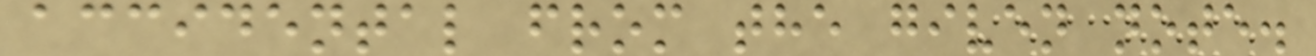accidental from the given note.
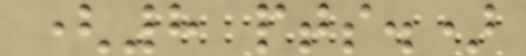(8 pts.)
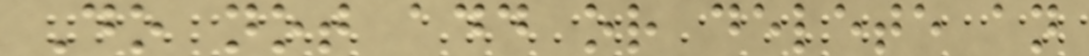Do not add or delete an
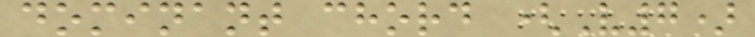dominant chord (V7)
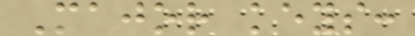Major keys:
